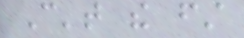Can't the first
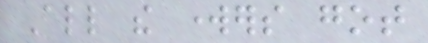All the workers got
